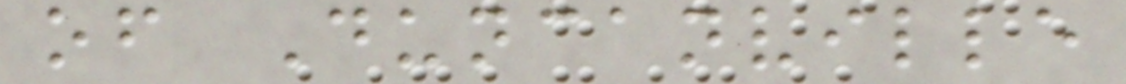of Duncanville
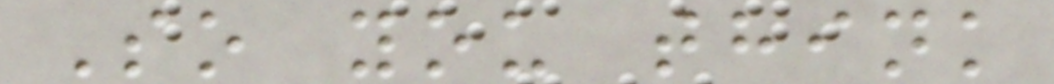So you think
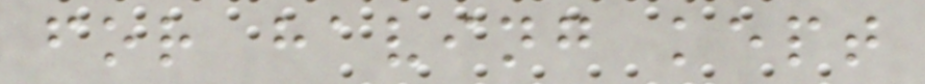for having kept
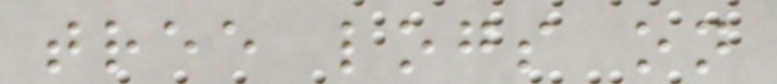tree logs on
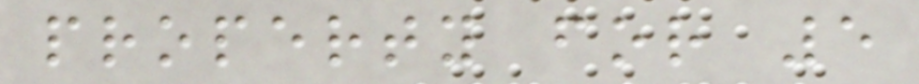property for 5
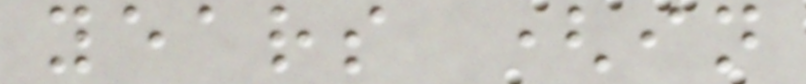years (in
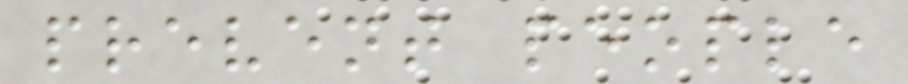prevent people
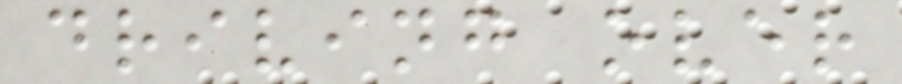driving over
